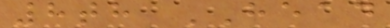8th HEAD
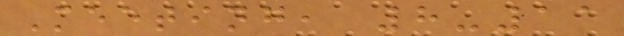Meeting, 8-11
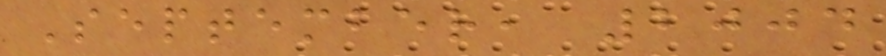September, 2004
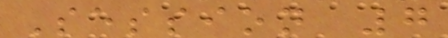Session 7
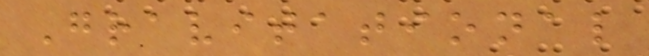Gravitational
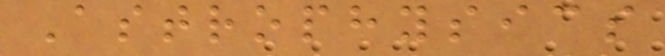Astrophysics
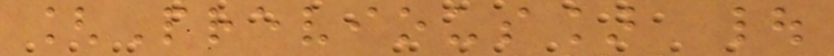[Previous] |
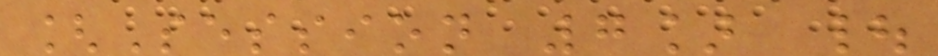[Session 7] |
